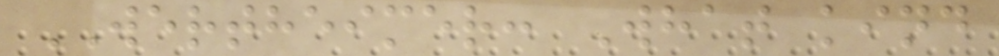WERTHEIMER: What kind
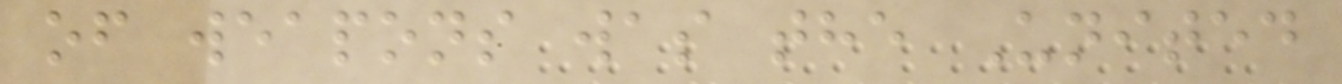of weapons was the United
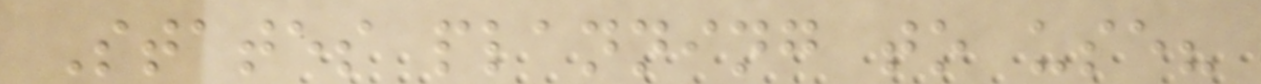States planning to use?
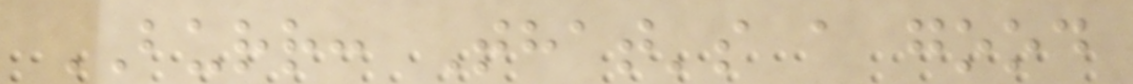BURR: That's a good
